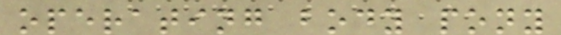operating body pony
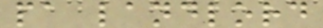pa landlord
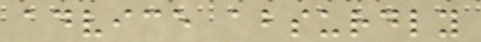advice absurdly
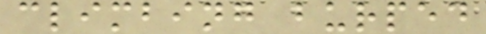climbing burped
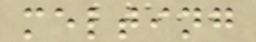melting
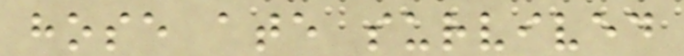hose ate survived
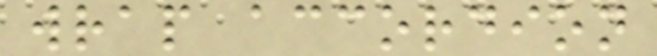wrap accordion
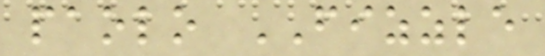paolo FIZZLE
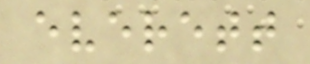everett
